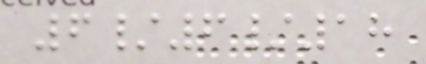6/6/18
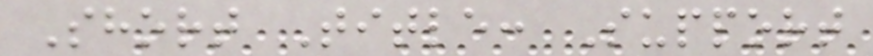Short Title: Support
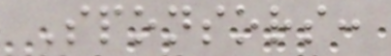Sponsors:
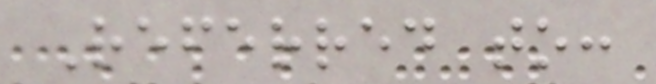Referred to:
